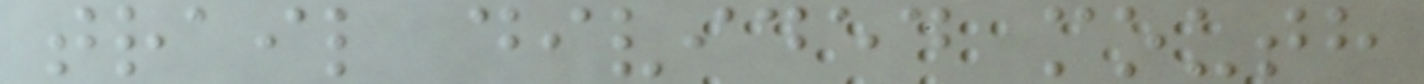trail divided mouth
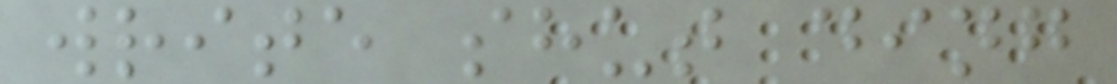write shut ding
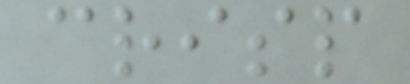crisp
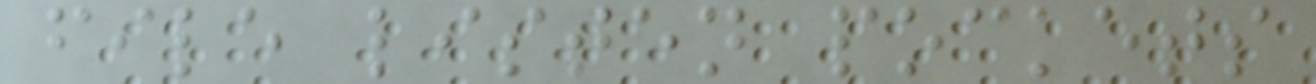file listen pockets
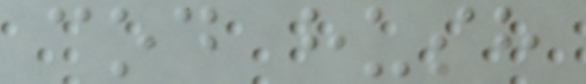cod hush
